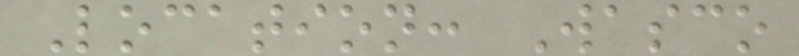Location: Wasco
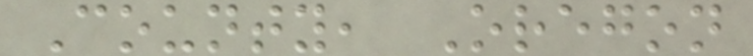County, Oregon
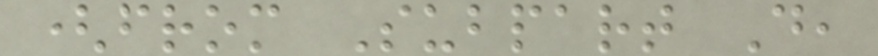(from Subpart D,
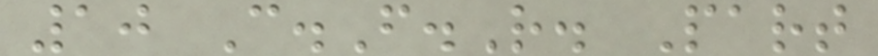10 C.F.R. Part
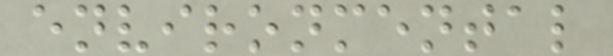environmental
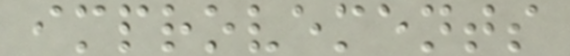improvements
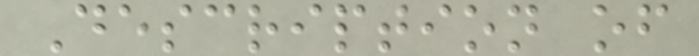Description of
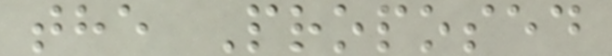the Proposed
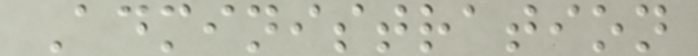Administration
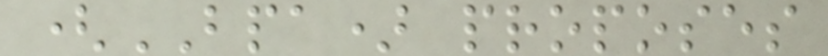(BPA) proposes
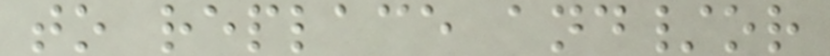to replace and/or
